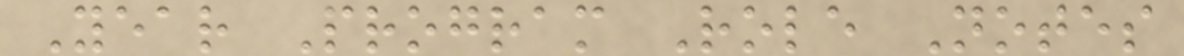Year Program Role Notes
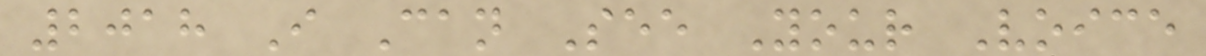2018 I Can See Your Voice
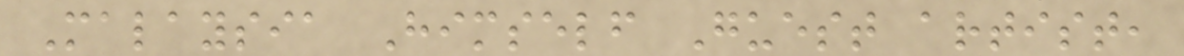Malaysia Himself Guest artist,
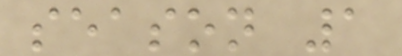season 1
